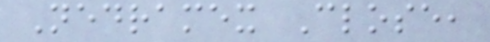Nedramex Close,
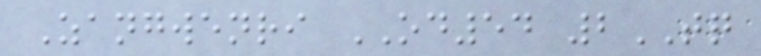Zangwenri OD54 2TQ
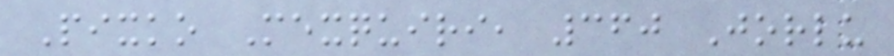Pixko Mexquiri, 360 Jorlu
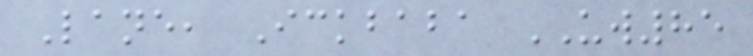Lane, Ickbaba UW85
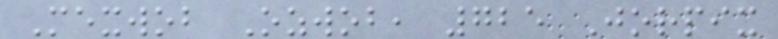Mexwob Ozwob, 725 Jorpix
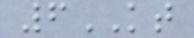6KT
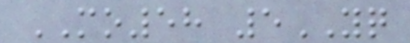MO58 5YQ
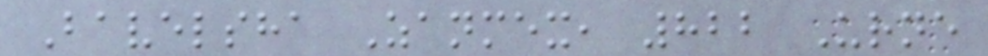Bavelsha Zanmex, 822 Urne
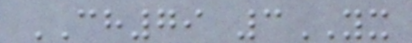CH79 3YX
